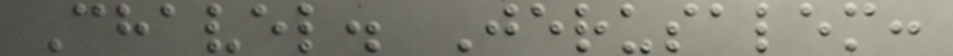Chavel. Jerusalem:
